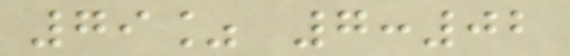79% 7:02
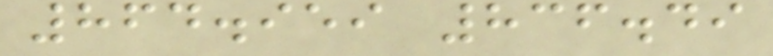864.959 836.49
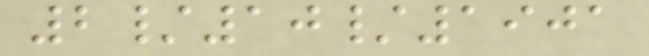2/10/1901
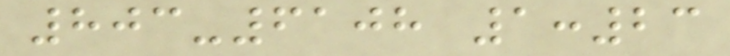803-6108 1:23
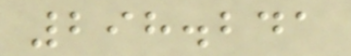298.241
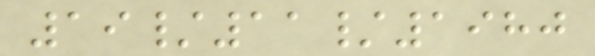19/11/1980
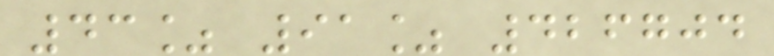43% 91% 426704
